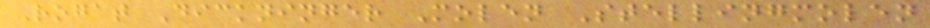Rogat Dickninger Molen Stellingmolen
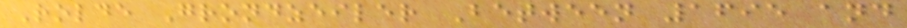Rolde Grondzeiler Between 1695 and
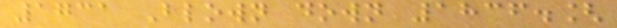1731 Blown down 1836.[
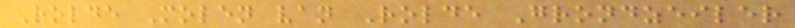Rolde Molen van Rolde Grondzeiler
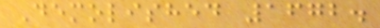Demolished 1672.
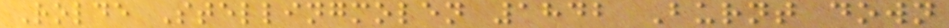Rolde Stellingmolen 1842 Burnt down
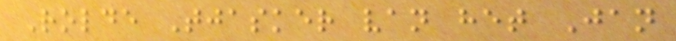Rolde Tjasker van het Jan
